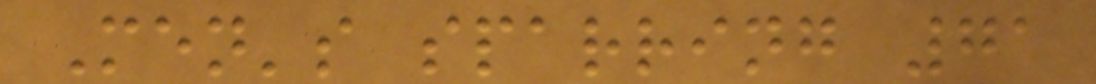Men's sparring 71
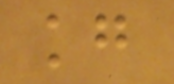kg
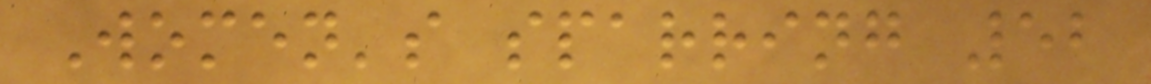Women's sparring 52
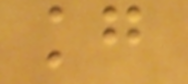kg
